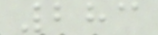283
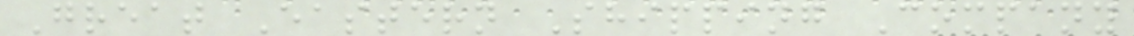Great Eastern Shipping Company
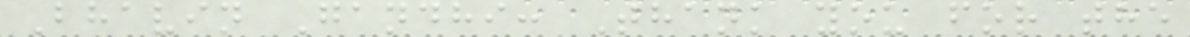Bhavin Gandhi: Thank you for the
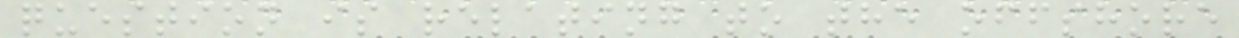question is relating to the offshore
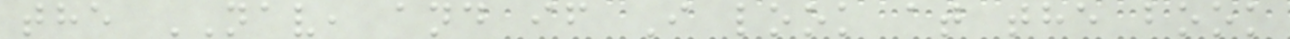the NAV, and if I look at the book
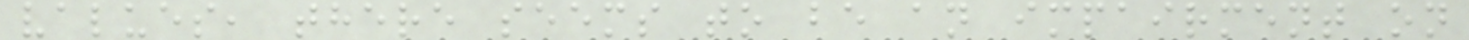values, there seems to be an impairment on
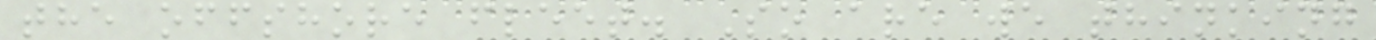the offshore fleet. So are we thinking
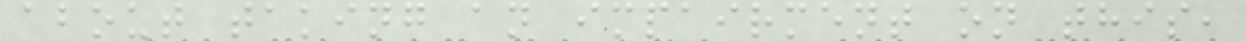about taking an impairment on this,
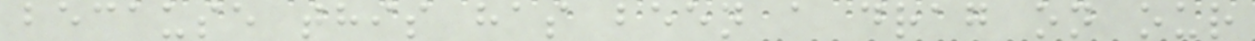because this has been a drag on our
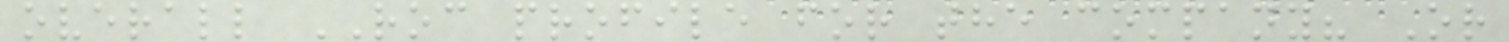overall ROC profile for the company? Or
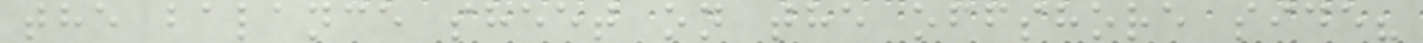the balance sheet on the offshore side?
